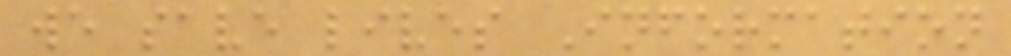we save lives Information
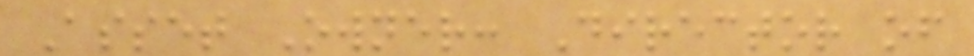Asset Owner: Director of
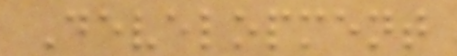Development
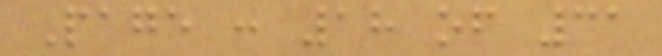Page : 18 of 31
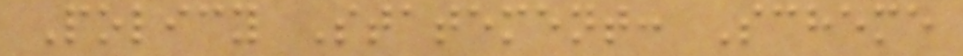Policy Statement: Scheme
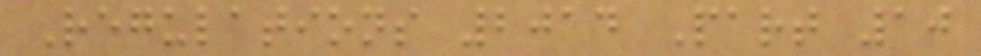Regulations 2014 Part 10
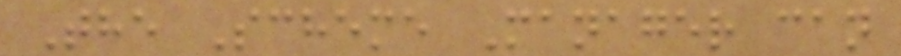The Scheme Manager can
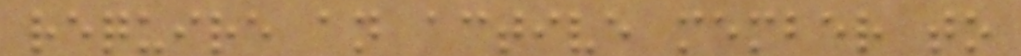require an active member to
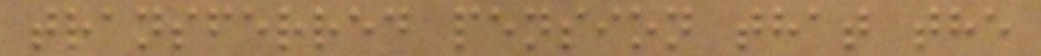transferred pension that the
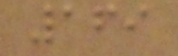169
